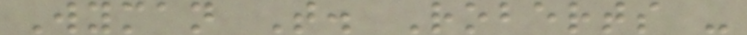Wyman T. Roberts -
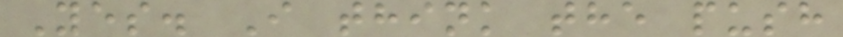Yes. I think the push
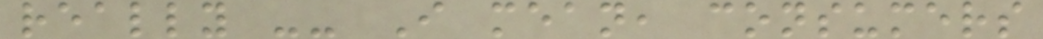really -- I mean, consumers
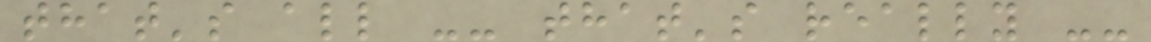that's all -- that's really --
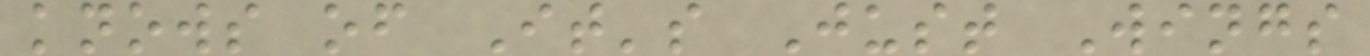knows of It's Just Wings
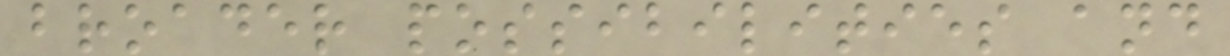broader possibilities and
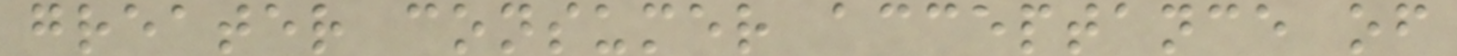greater consumer acceptance of
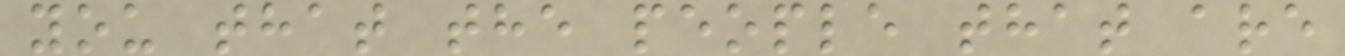you that the people that are
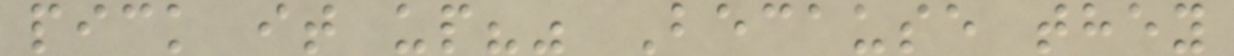pick it up?" Because they
